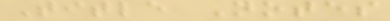Title Notes
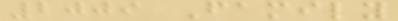2009 Family
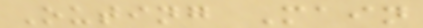Outing Main
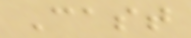Cast
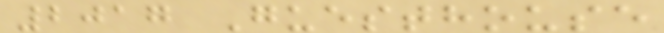2017 Guesthouse
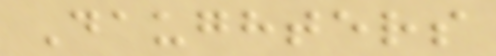Daughters
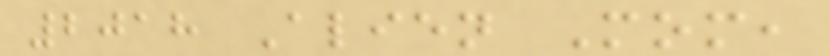2018 Alien Mom,
